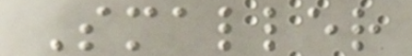Smaller
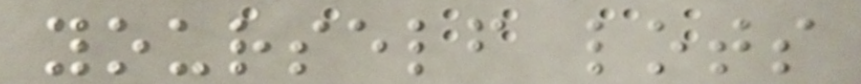yourself lots
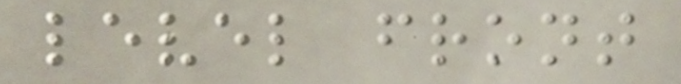level front
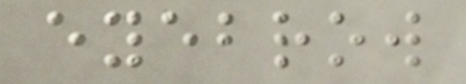eyebrow
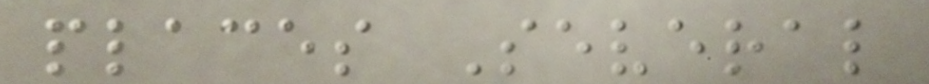places Several
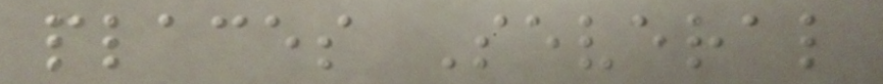places Several
